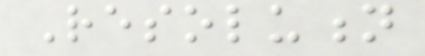Resolution
